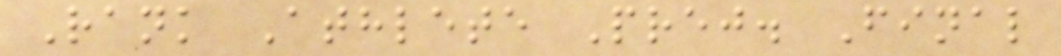Rank Athlete Prej. Final
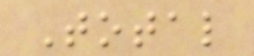Total
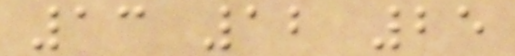13 12 25
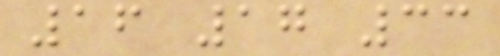16 17 33
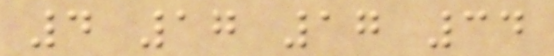4 17 17 34
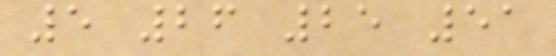5 26 25 51
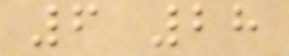6 28
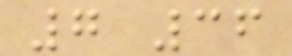7 36
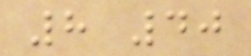8 40
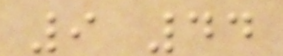9 44
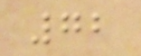72
